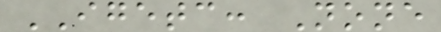IGETC: None
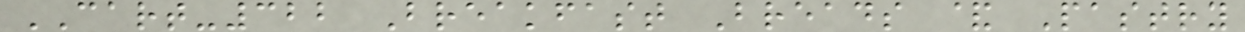CART-322 Breakfast Breads & Pastry
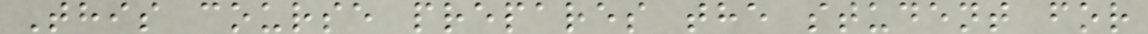This course prepares the student for
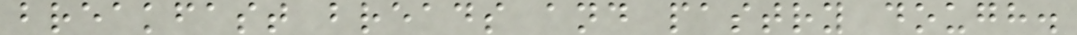breakfast breads and pastry dough.
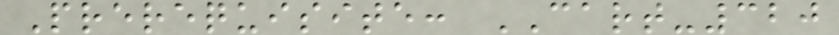Prerequisite: CART-320
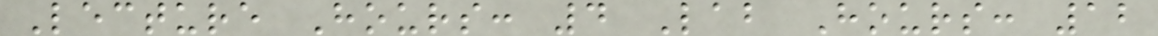Lecture Hours: 4 Lab Hours: 12
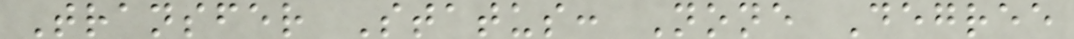Transfer Status: None Degree
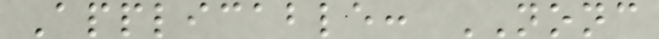Applicable: NONC
